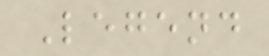Legend
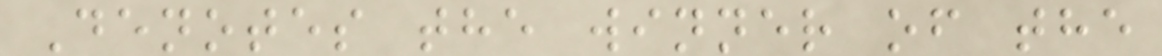Denotes the winner of the
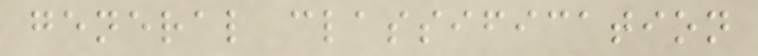general classification
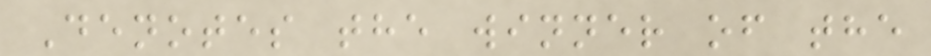Denotes the winner of the
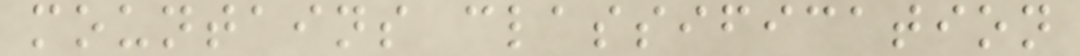mountains classification
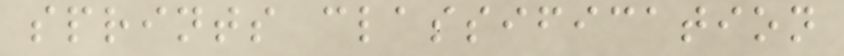sprints classification
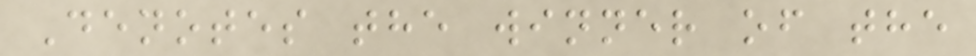Denotes the winner of the
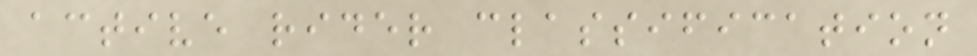active rider classification
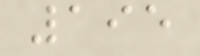195
